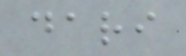dari
